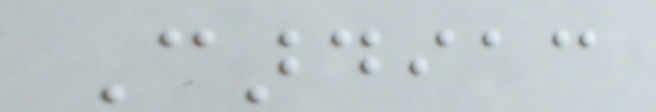Cardiac
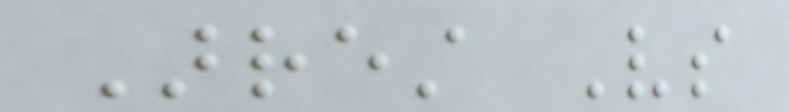Arrest Vs
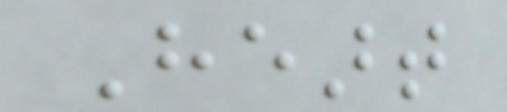Heart
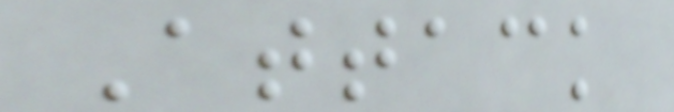Attack
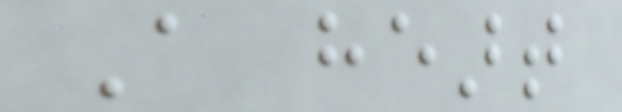A heart
